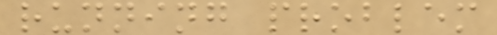running problem
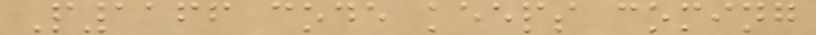P1166 code keeps coming
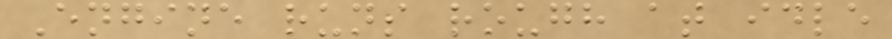Engine runs rough at idle
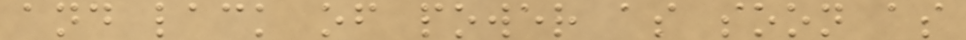and lack of power as soon as
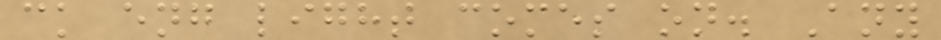ck eng light comes on. Any
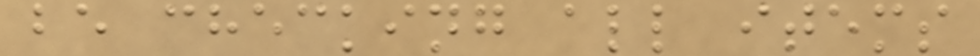be checking all items
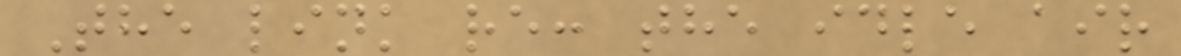The link re: the idle air
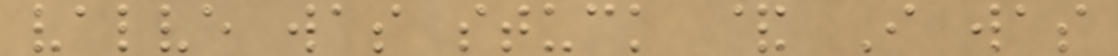valve was stuck & I was
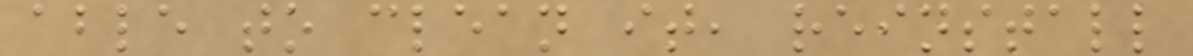able to clean it, reinstall
